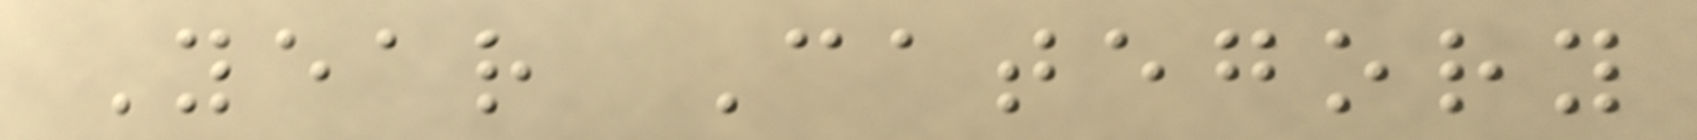Year Category
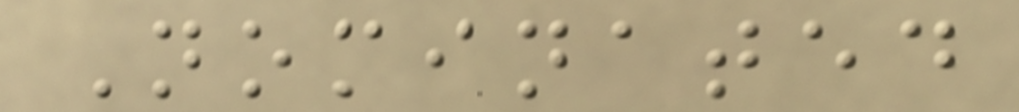Nominated
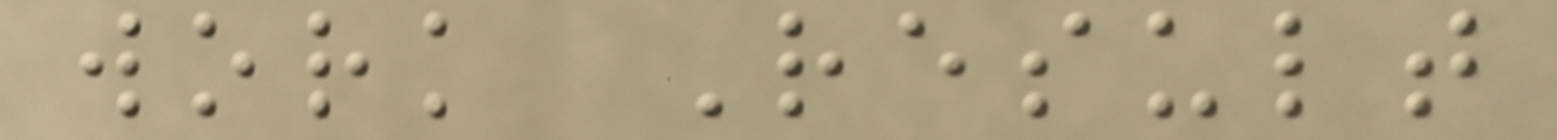work Result
